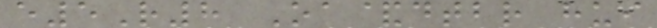e5R8 Oa&dtbr hui
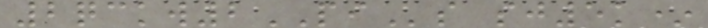2qckw2PIs sj5k*
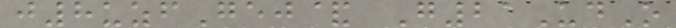j8uzfGej& G21UdO
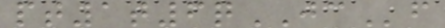pt1t6qJCf
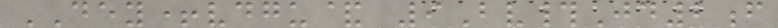DEY+vdgu& 9Bv#Jd2f
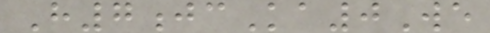H7jcKa0We
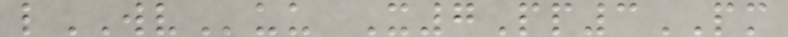lWVuu X7Pp3PM
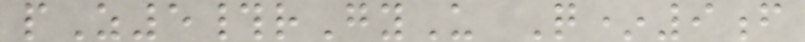pZ5#rGyU Q*9f
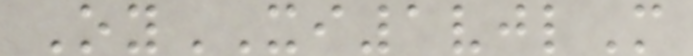OyXI1vjlM
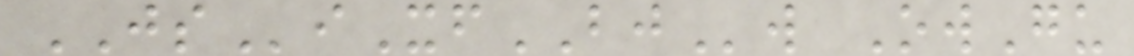JSiXfBJw OwGu
